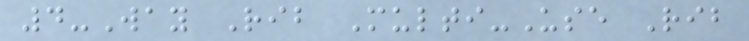4-Way Rib Multi-Use Rib
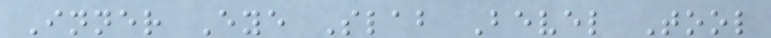Inner Eye Slab Bevel Tool
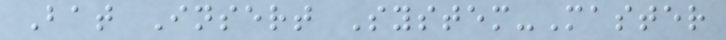Bat Insert System-Master
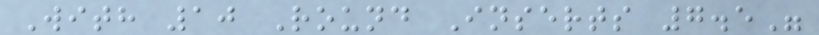With 10 Round Inserts 7.5"
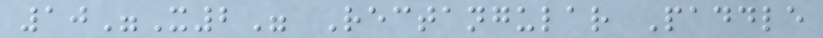10"X2" Rectangular Paddle
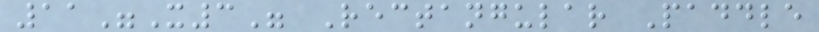11"X3" Rectangular Paddle
